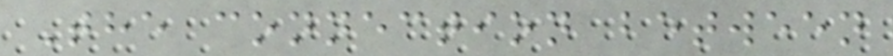The connection between
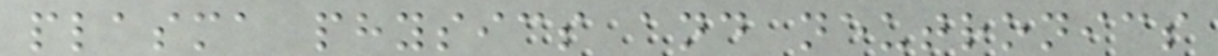plasma physics and neutronics
